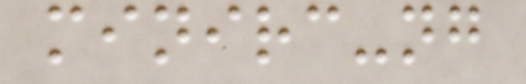minirc-ng
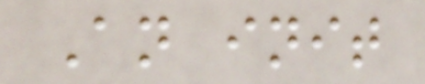An init
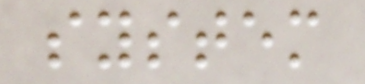system
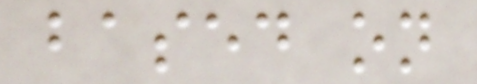based on
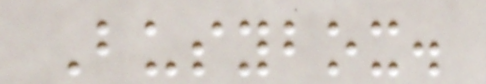Busybox.
